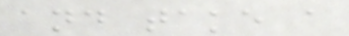and take a
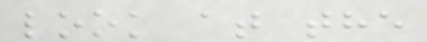look at the
